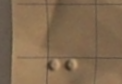-
